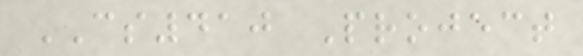CS410 Project
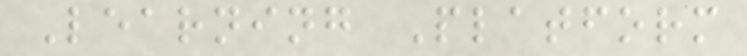Learning Platform
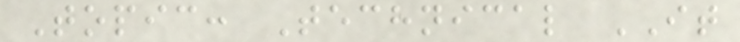Topic: Technical IT
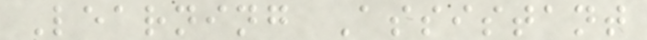Learning Assistant
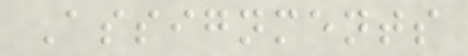Assignments
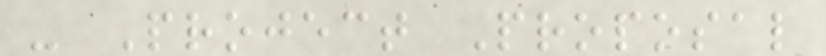- Project Proposal
